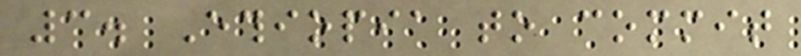3. Ethiopia to commit
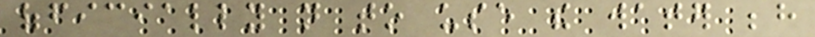officially not to use the water behind
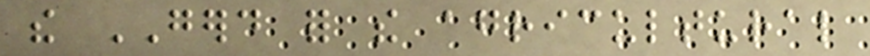the GERD for the agricultural
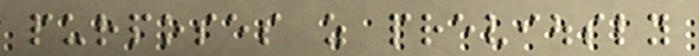purposes as previously
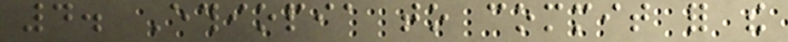4. Ethiopia to commit for the
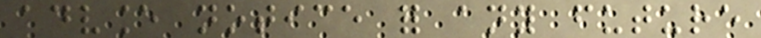advance notice for any future
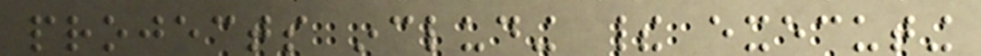projects including their executing
